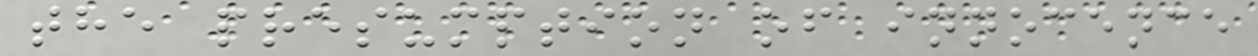the presumption of innocence
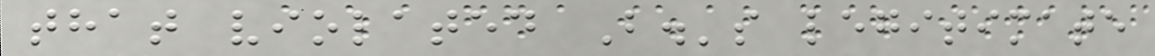that violated B.'s legitimate
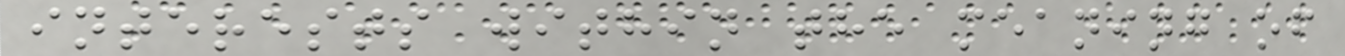interests within the meaning of
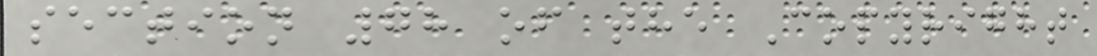section 78 of the Copyright
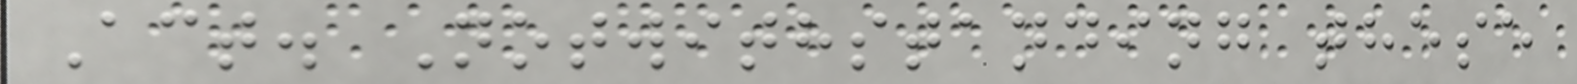Act. Notwithstanding these
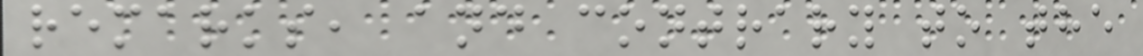remarks, and contrary to the
